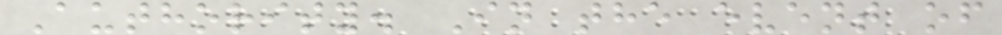Authority. In the event of
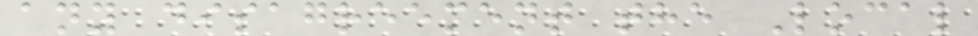any disagreement the Local
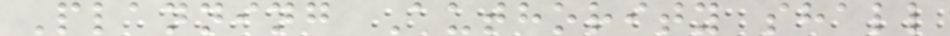Planning Authority shall
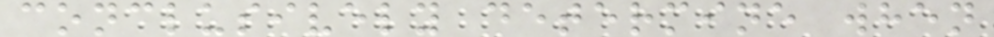conclusively determine when
